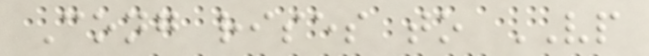Cong rises to VP
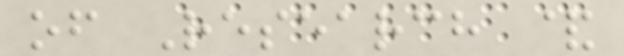of Research &
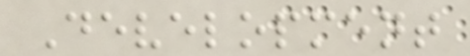Development
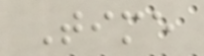Time
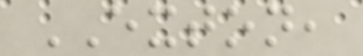EXTON,
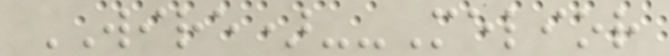WIRE)--Melior
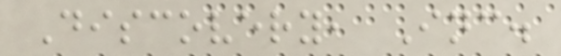Discovery, Inc.
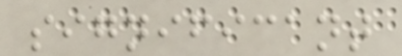significant
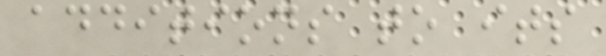additions to its
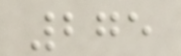275
